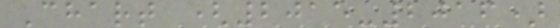Chart (2015-2016)
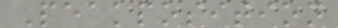Peakposition
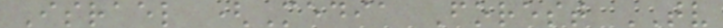Israel (Media Forest TV
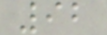92
